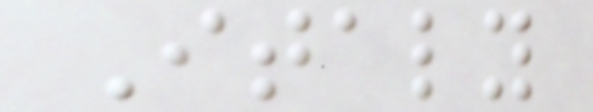Italy
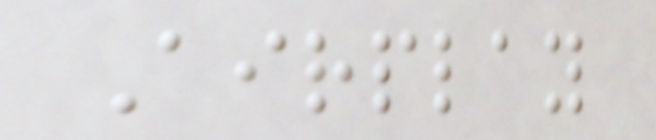Airplay
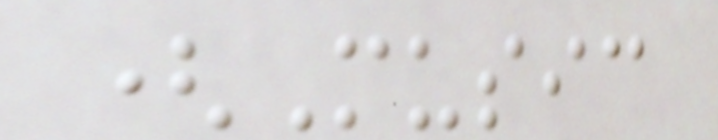(Music
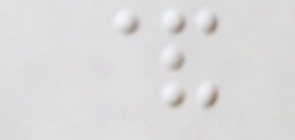&
